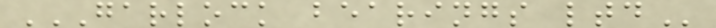GARLOCK BEARINGS LTD
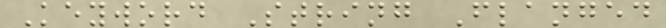Keyword String Flanged
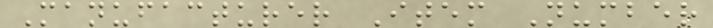Manufacturer Item Number
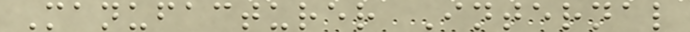Manufacturer Internal
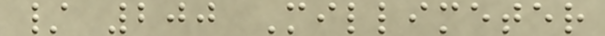/ 200 Millimeter
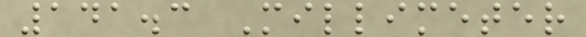141.3 Millimeter
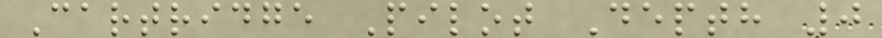Cartridge Pilot Depth 0
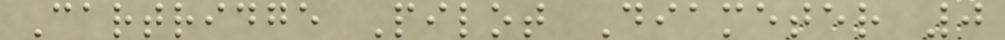Cartridge Pilot Diameter 0
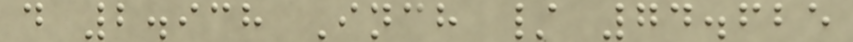d 2.938 Inch / 74.625
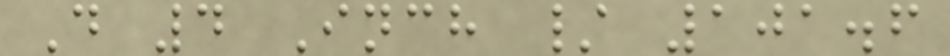D 4 Inch / 101.6
